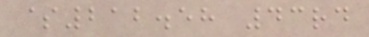$212.58 43rd
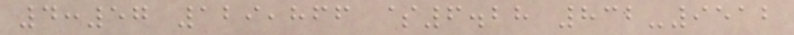4:57 129,866 $6.28 832-9512
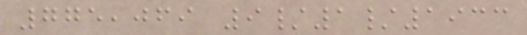775,069 9/1/1933
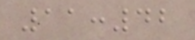11:42
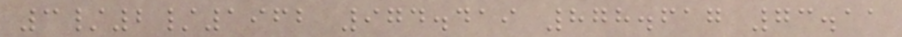3/2/1962 974.419 878.617 73.11
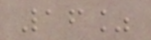16%
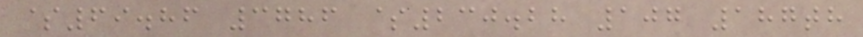$69.86 3786 $230.28 107 187th
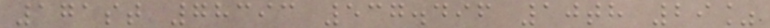171st 78393 537.496 10th 29%
